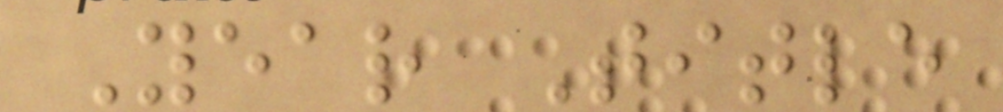Year Title
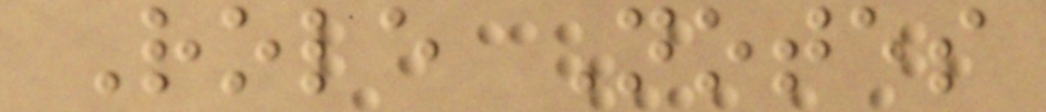Role Notes
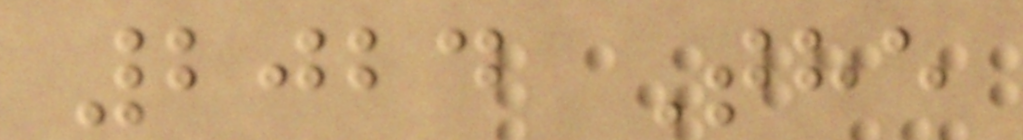2024 The
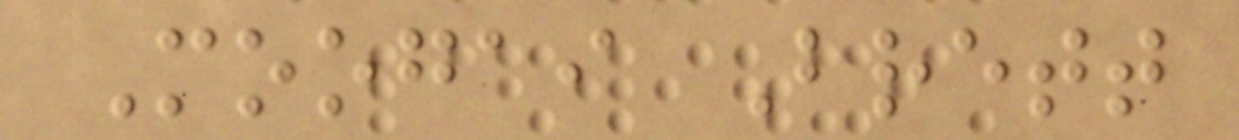Moogai Brett
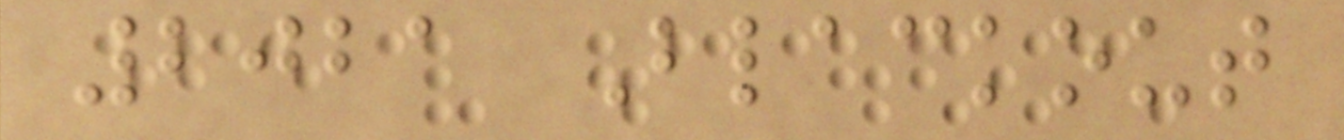2021 Blackout
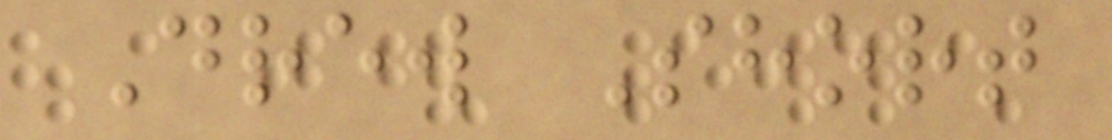Drew Short
